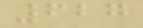627
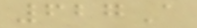627A
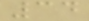34
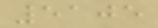5105
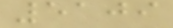5109
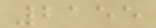2155
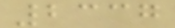2337
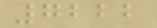7222
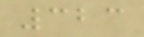323
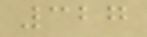327
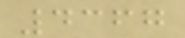4367
